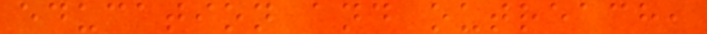education and outreach,
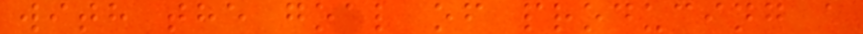with the goal of producing a
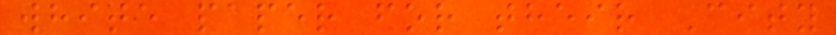white paper for their City
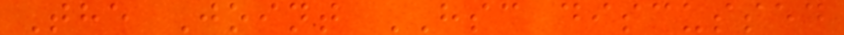The Joint HSC discussed
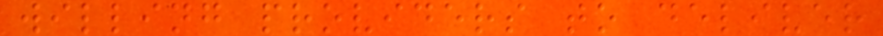willing providers to deliver
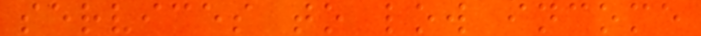services to low income
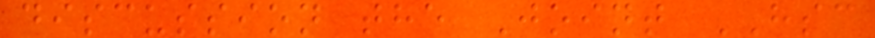discussion the Joint HSC
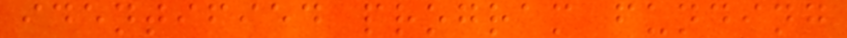identified program funding
